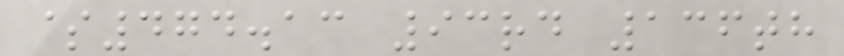$474.13 93rd 136th
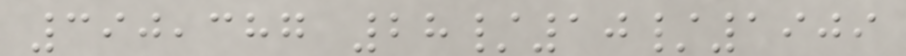390,387 28/10/1909
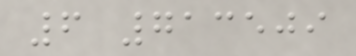6 713509
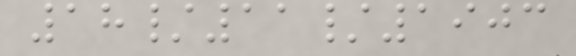18/11/1903
